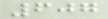607
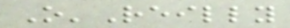O'Reilly
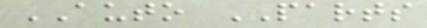AUTO PARTS
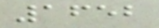1652
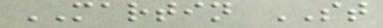MARTIN ST
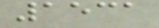1531
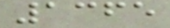1365
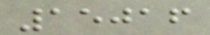15016
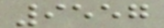9557
